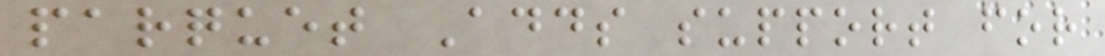parquet Adds support for
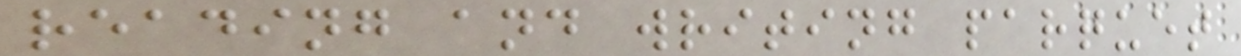reading and writing parquet
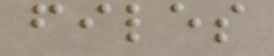files
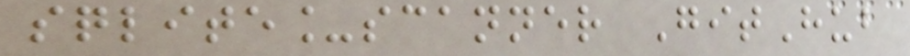sqlite_scanner GitHub
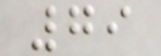79
